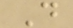D
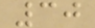30
